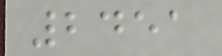2451
